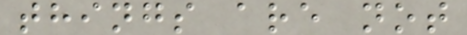things are not
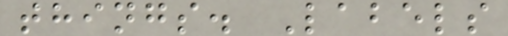things. Labels
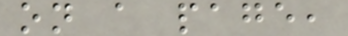on a page,
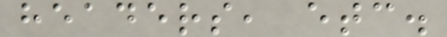headers, etc.
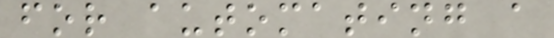for automating a
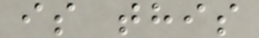is this
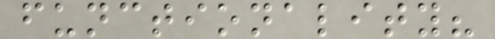functionality?
